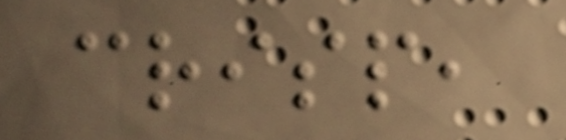crisp,
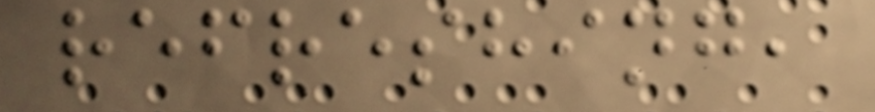refreshing,
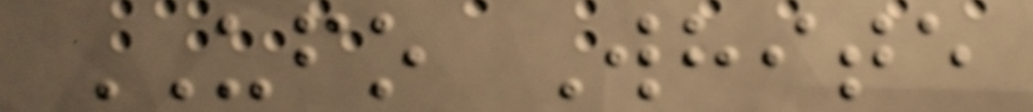UFO White
